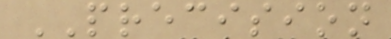PRECISION
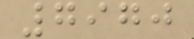7970
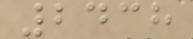2438
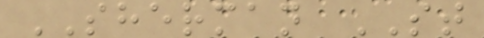SHERMAN ST
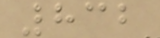832
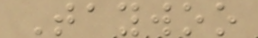Taywoo
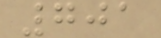701
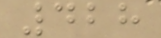428
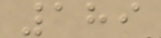189
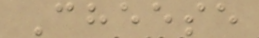Cheese
